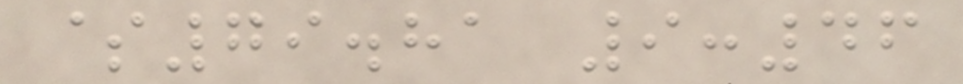$79.81 9:46
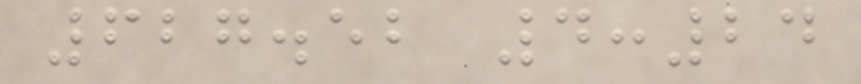627.52 4:24
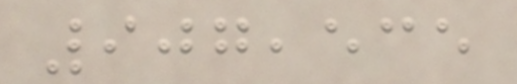907,535
